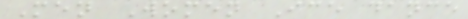Men Women Ice dance
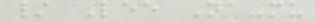/ Lee Na-mu
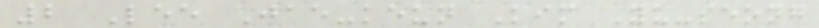2 Lee Jae-keun Kim Yu-seong
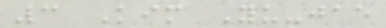3 Kim Yu-jae
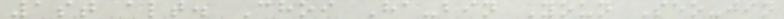1st alt. Choi Ha-bin Youn Seo-jin
